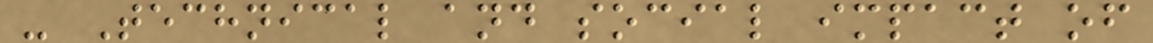- Technical and social impact of
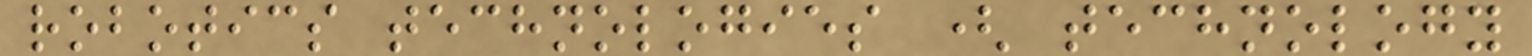robotics technologies ( technology
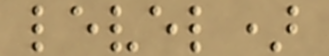level)
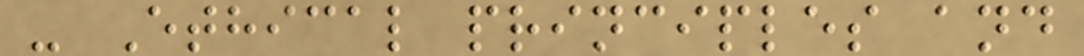- Ethical principles and
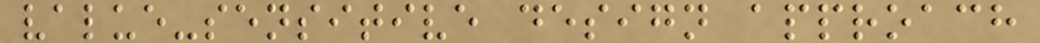value-sensitive design approach
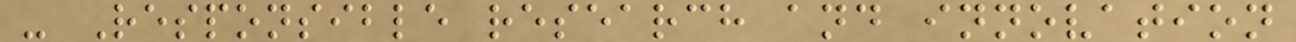- Responsible research and innovation
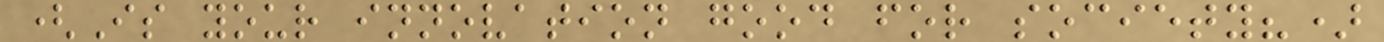(Is your innovation good for society?)
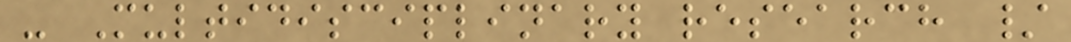- Multidisciplinary research /
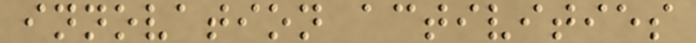innovation activities
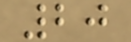20
